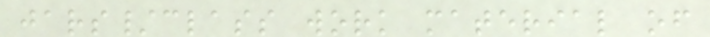jars/class work material of
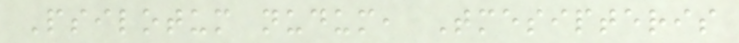Psilotum nudum, Tmesipteris
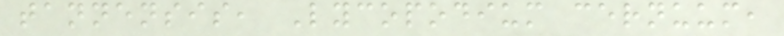tannensis, Lycopodium cernuum,
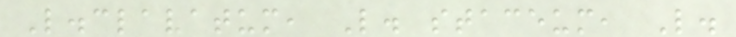L.clavatum, L. staceum, L.
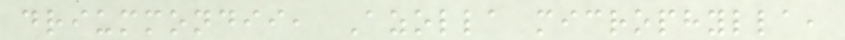driummondii, Azolla microphylla,
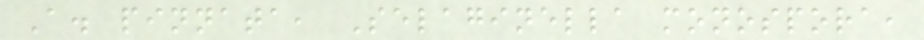A. pinnata, Selaginella monospora,
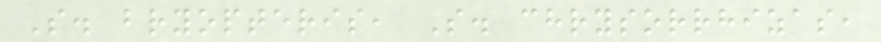S. bryopteris, S. chrysorrhizas,
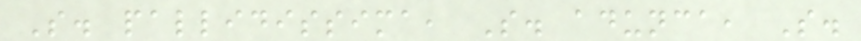S. pallidissima, S. adunca, S.
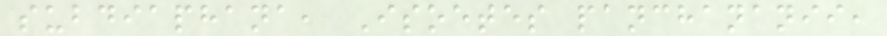subdiaphana, Isoetes panchananii,
